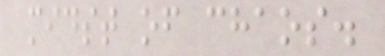midst of chaos.
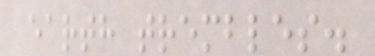earth trembles.
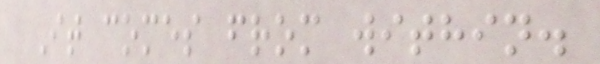It comes from within.
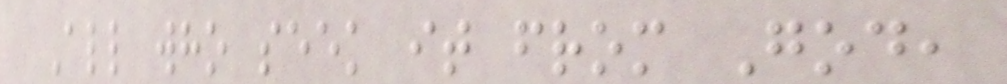All who seek it from God,
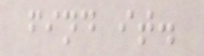find it.
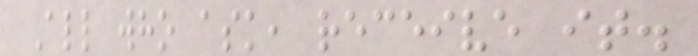All who ask, receive it.
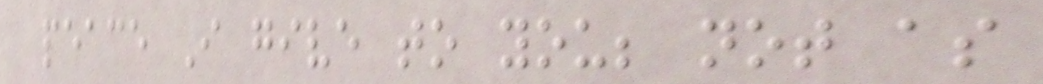peace I give to you; not as
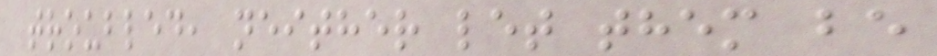troubled, neither let them be
